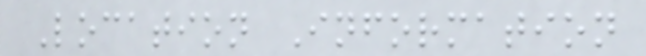Location Information
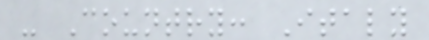- Country: Italy
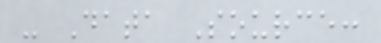- Data Source:
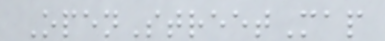OpenStreetMap
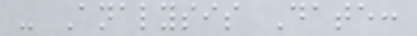- Analysis Date:
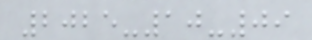2025-10-09
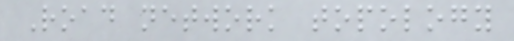Road network topology
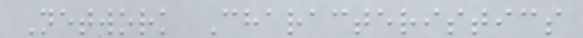Network Characteristics
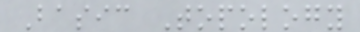Basic Topology
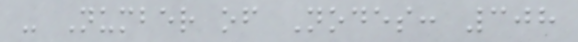- Number of Nodes: 308
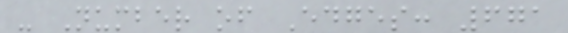- Number of Edges: 671
